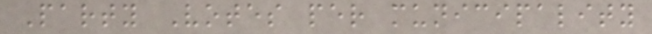Party Votes per municipality
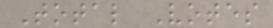Total Votes
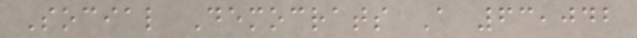Social Democrats A 63,042
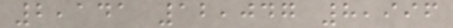2,141 12,047 8,996
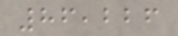86,226
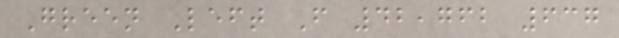Green Left F 42,762 637
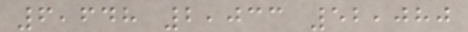6,648 2,033 52,080
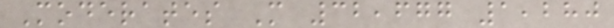Moderates M 32,677 1,280
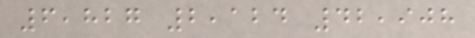6,827 2,124 42,908
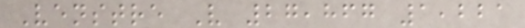Venstre V 27,867 1,221
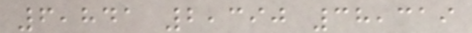6,841 2,390 38,319
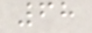68
